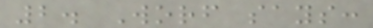2. Worf says:
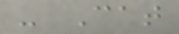- Cat
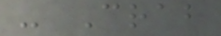- Crab
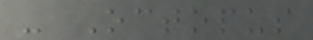- Octopus
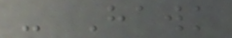- Hawk
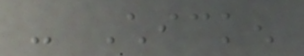- Chicken
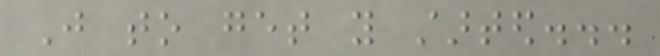Just to get you started...
